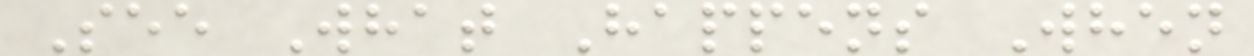See What Happens When
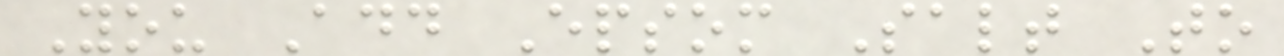You Add Epsom Salt To
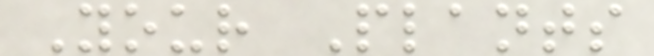Your Plants
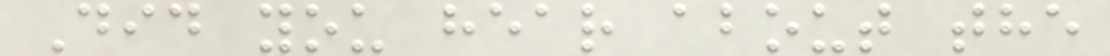Did you hear about the
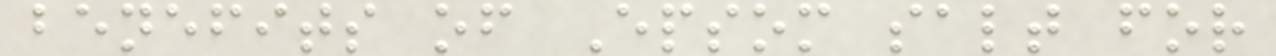benefits of Epsom salt for
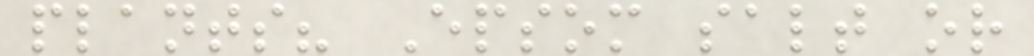plants? Epsom salt or
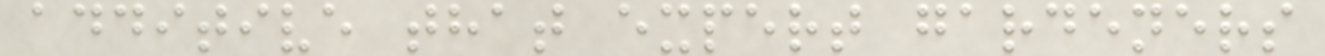additive that expert gardeners
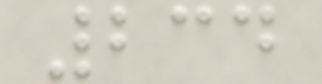234
